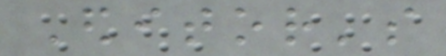Editor's
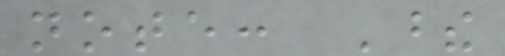note: These
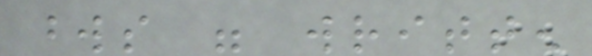words were written
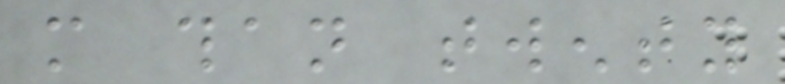more than twenty
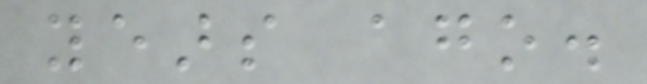years ago.
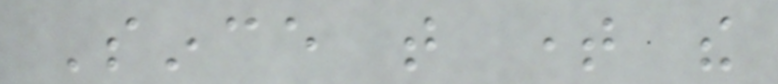Since that time the
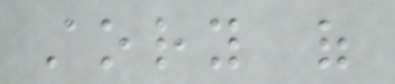story of
